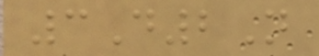3D2N
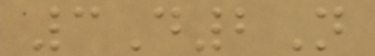3D2N
